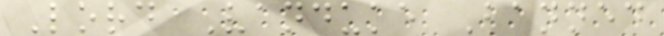Lord Vanduke Banned
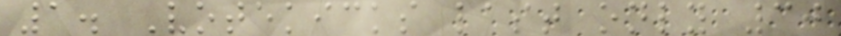1. Votekicks last only 30
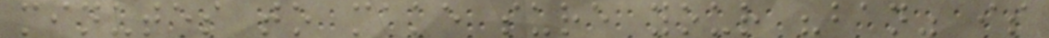minutes to make sure your "ban" is
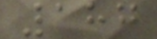187
